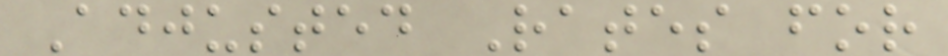Adjusted Rates for
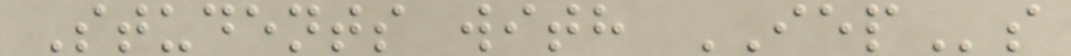Students with IEPs
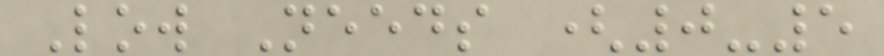Low Needs (0-5
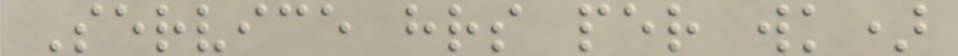Service hrs per wk)
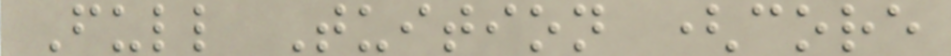Full Tuition (core
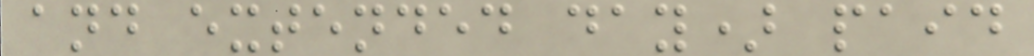and extended day) paid
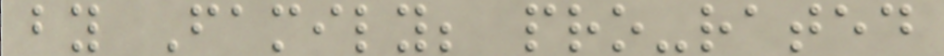by Family; pro-rated
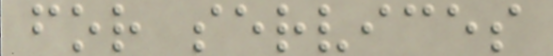for services
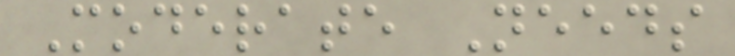Moderate Needs
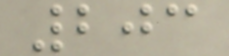203
